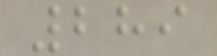289
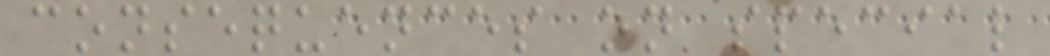consequences on special
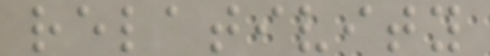relativity
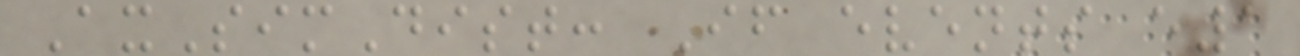AxSimDist: If events e1
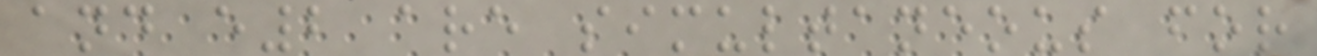and e2 are simultaneous for
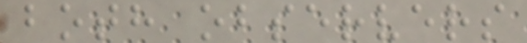both observers
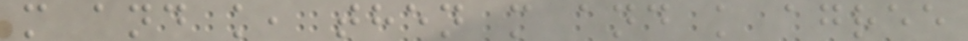m and k, then m and k agree
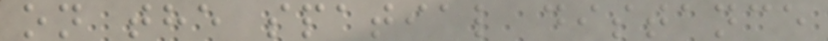on the spatial distance
